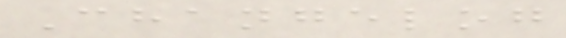Changelog
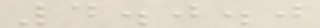4.0.0
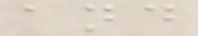and
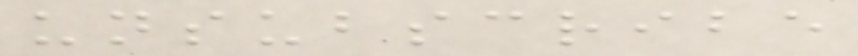unsubscribe
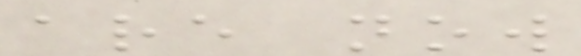are now
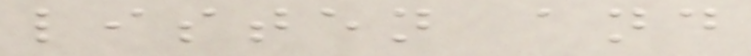listen and
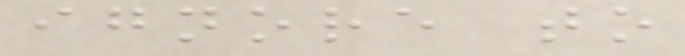ignore to
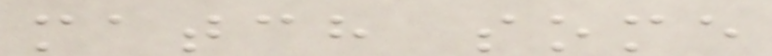match some
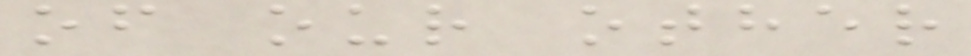of our other
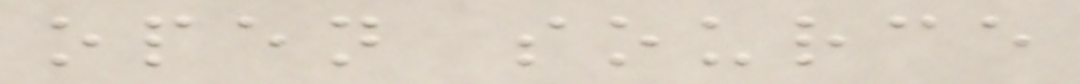open source
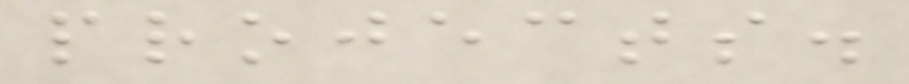projects.
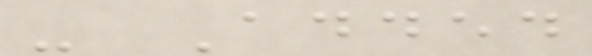- Added
